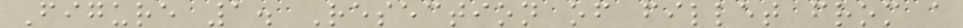Figure 1. Resection of fillet from a
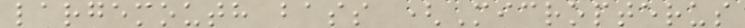largemouth bass (Micropterus
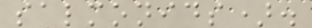salmonids).
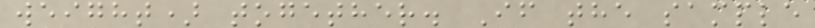weight) together. If the sample
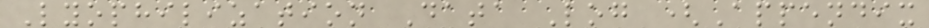Lyophilization Data Log (Appendix
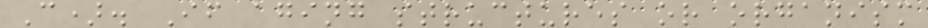C). If aging structures or organism
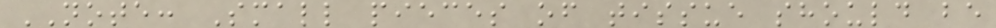NOTE: Small pieces of tissue should be
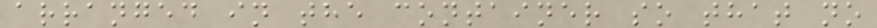arranged in the container so that no
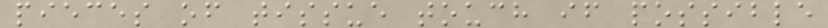pieces of tissue touch if possible
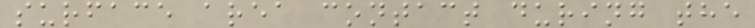surface area contact during the
